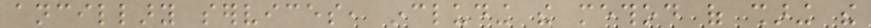ancillary services, including the method of sharing the
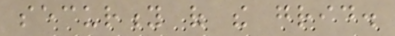security of the grid.
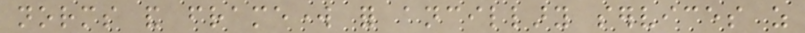norms and framework for ancillary services as
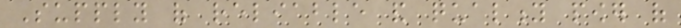Supply of reliable and quality power of
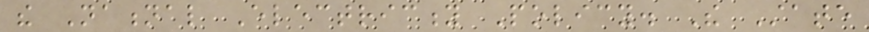the National Electricity Policy. The State
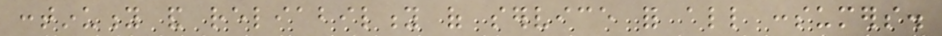continuity and reliability of service for all consumers.
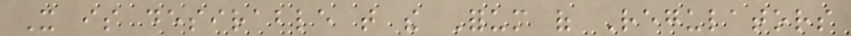It is desirable that the Forum of Regulators
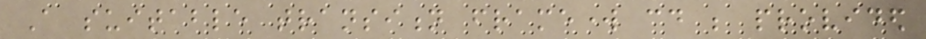A suitable transition framework could be provided
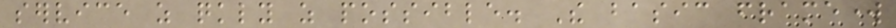service as quickly as possible. The basic framework
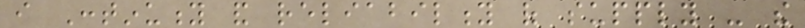i Continuity and reliability of supply - the
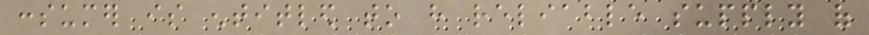consumer is entitled to have reliable supply of
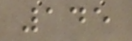145
